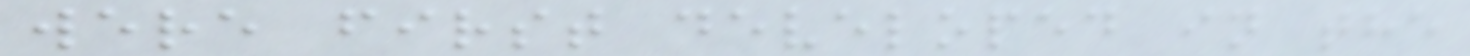were first developed in the
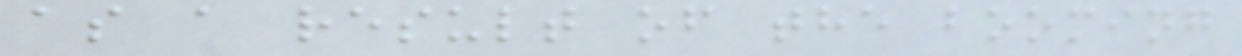as a result of the booming
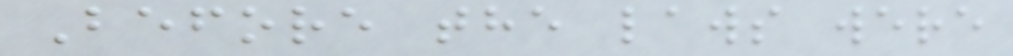Before the laws were
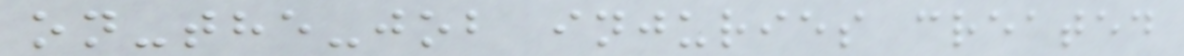on-the-job injuries created
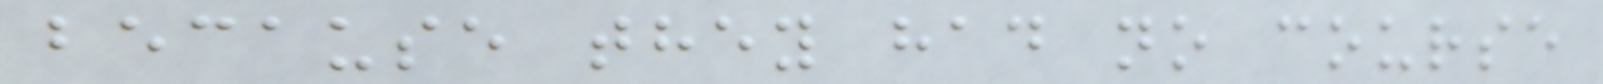because they had no course
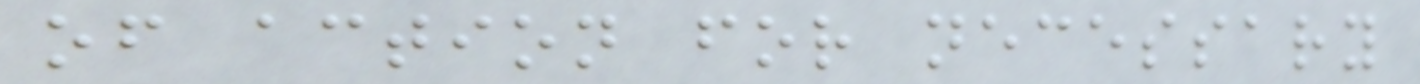of action for necessary
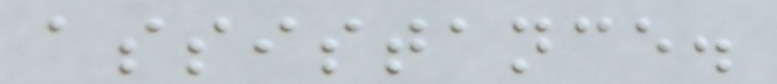assistance.
